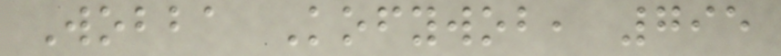Wobba Kofywob, 795
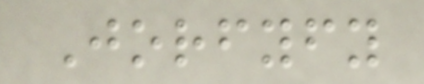Jorfyfy
